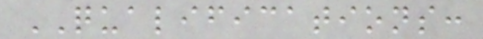QUALIFICATIONS:
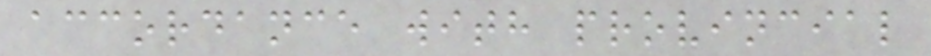accordance with provincial
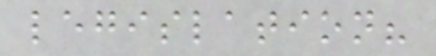legislation?
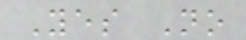Yes No
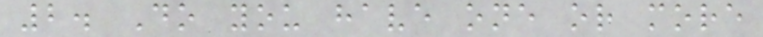2. Do you have one or more
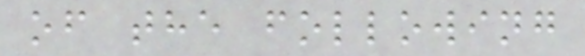of the following
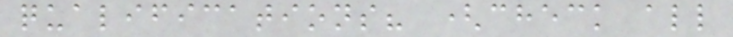qualifications? (check all
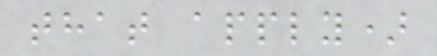that apply)
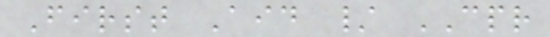First Aid / CPR
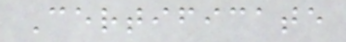Certificate
